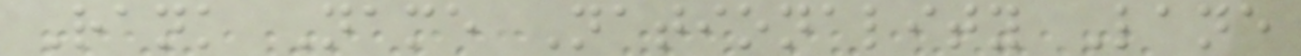Rank Name Nationality Lane
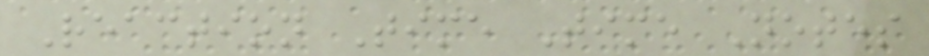Reaction Time Time Notes
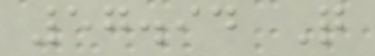57.94 Q
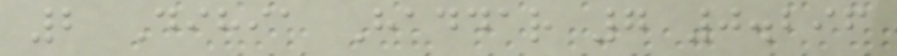2 Dihia Haddar 7 0.296
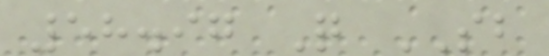58.97 Q SB
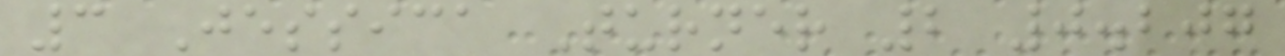3 Jessica Turner 2 0.207
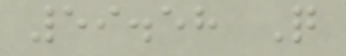59.58 Q
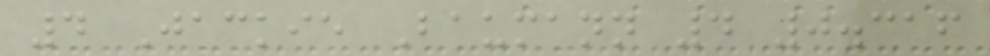4 Jackie Baumann 4 0.316
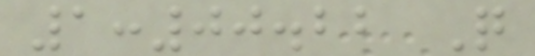1:00.22 Q
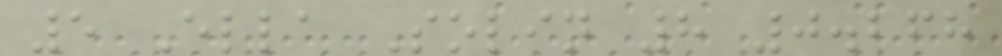5 Ella Solin 8 0.268
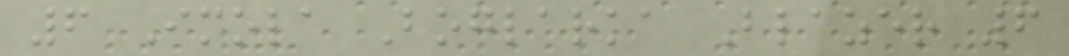6 Imola Boglarka Blazer 6
